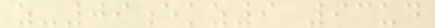z-09ekz9 93ud
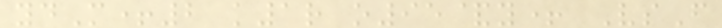ydM+2 k1r o95&y+ VsF
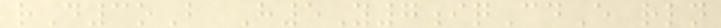rD3oB H5Y7iqCdE rln
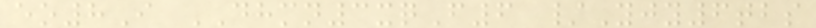eo8I DHMN3xqF6 /Yjy6tbs
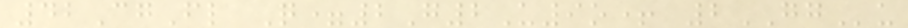42CgFl Q=2G2U9o+ 2GGu
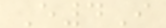E4I
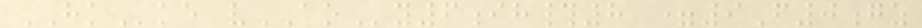HKke vAOy6ih#8 =9F0gz
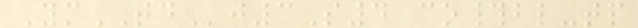YmTDj3S4 co#bl-tp
